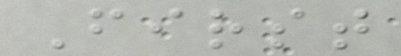First
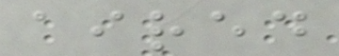aired
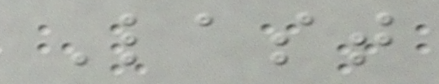Last
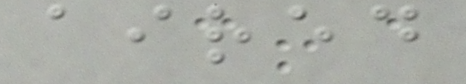aired
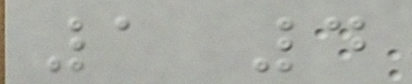1 4
